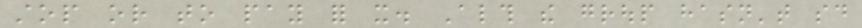stop or to pay for it. Although the group hasn't said
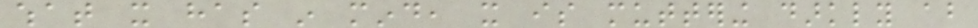what it has in mind, it is muttering darkly about
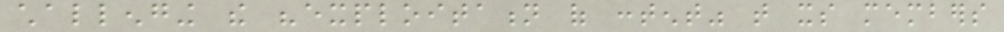challenging the "exploitation of content" that its members
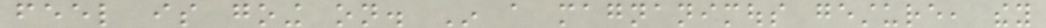feel is going on. In a magnanimous gesture, they
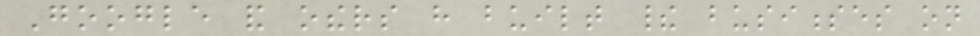Google and others have built their businesses on
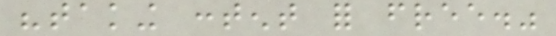"taking content for free."
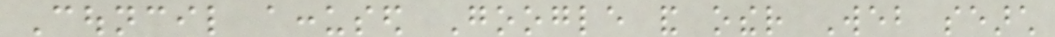Council accused Google and other Web search
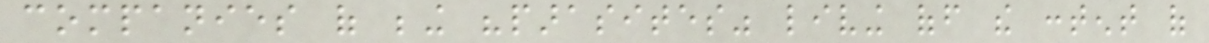companies of being "parasites" living off the content of
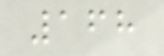168
